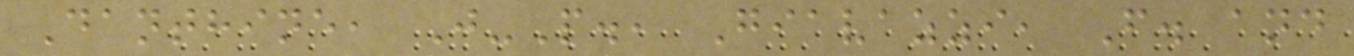Danthine, J-P., Giavazzi, F. and
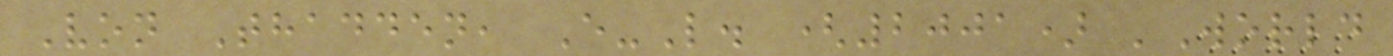Von Thadden, E-L. (2001) 'World
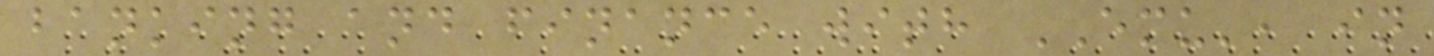banking and finance with EMU', in
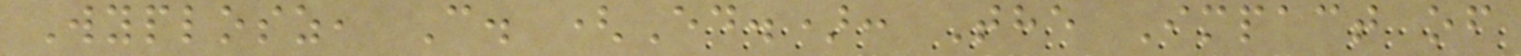Wyplosz, C. (Ed.): The Impact of
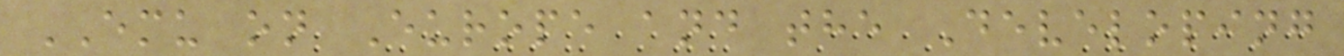EMU on Europe and the Developing
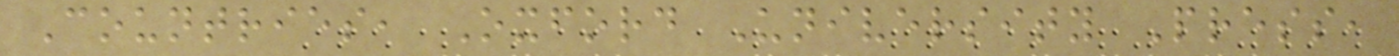Countries, Oxford University Press,
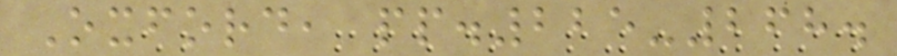Oxford, pp.225-268.
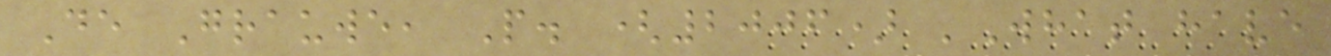De Grauwe, P. (2006) 'What have
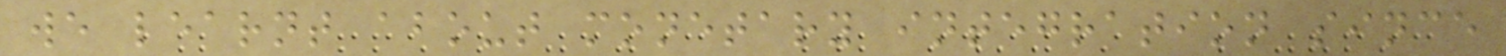we learnt about monetary integration since
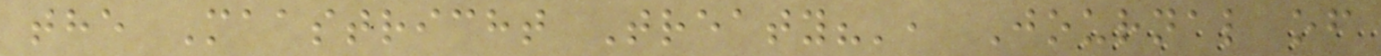the Maastricht Treaty?', Journal of
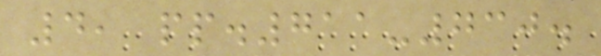4, pp.711-730.
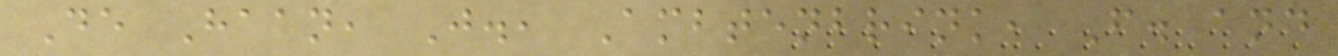De Haan, J., Ambtenbrink, F. and
